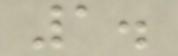1.
